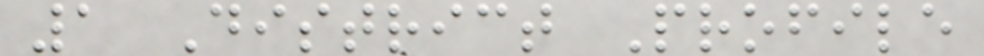1 District Profile
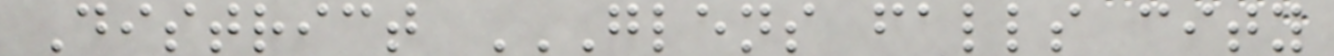District GLENS FALLS CITY
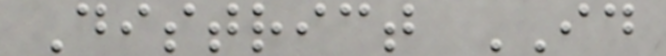District ID
